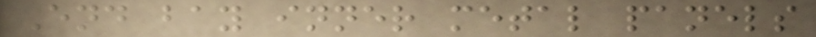End bay inner metal panels
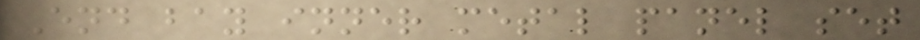End bay inner metal panel set
